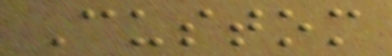Custom
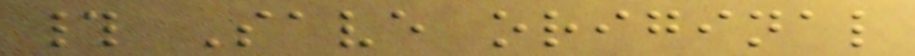# Save original
